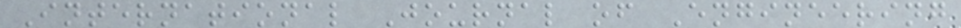International Journal of Engineering
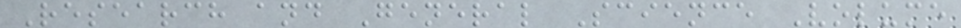Research and General Science Volume
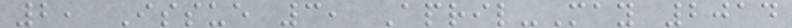2, Issue 3, April-May 2014
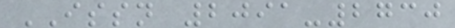ISSN 2091-2730
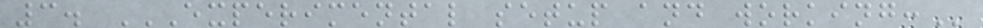3. EXPERIMENTAL SETUP AND WORKING:
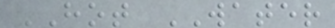HOT WATER
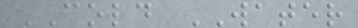COLD WATER
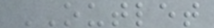OUTLET
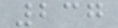237
